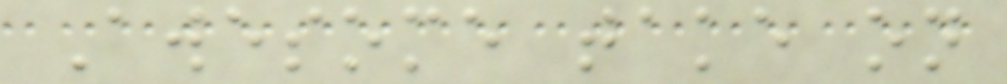Awesome take on
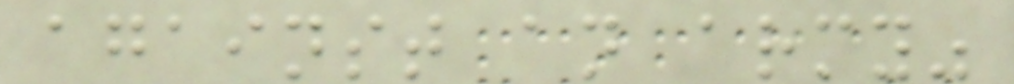against an army"
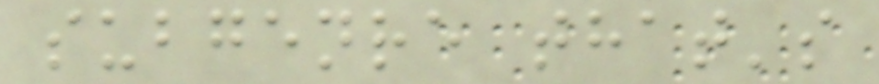subgenre that's
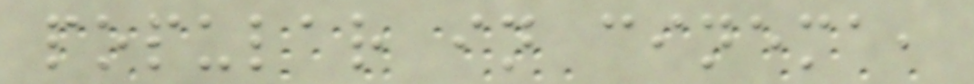popular in cinema,
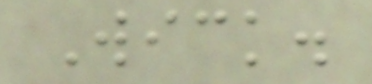Wick.
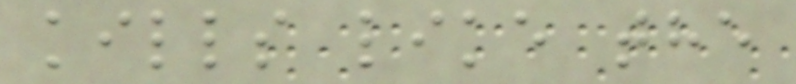kills like the
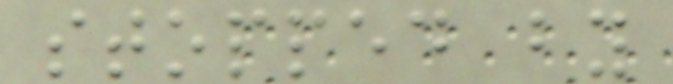stopped by
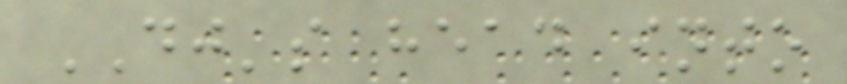DJ's head into
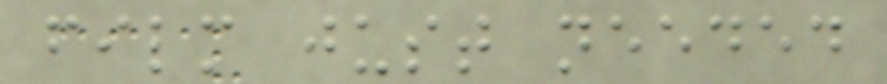film just needed
